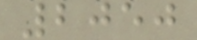2050
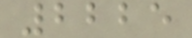2225
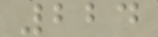224
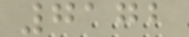7172
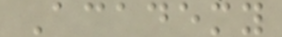Academy
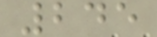245
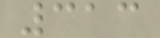313
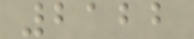2122
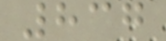837
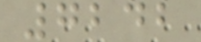7242
